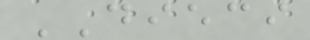DIECI
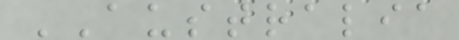AUSTRALIA
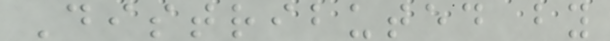Distributed by
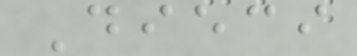Dieci
